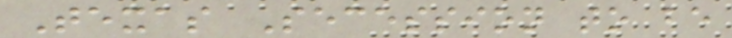Texas Secession to be
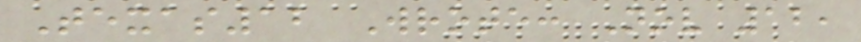Texas12 Wrote: Nov 12,
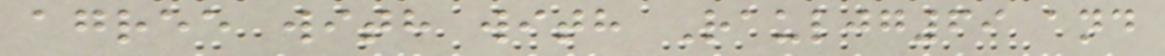agree with with Rauljg69 and
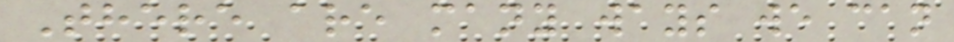There are many ways we can
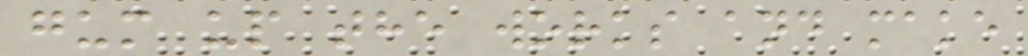gum up the works and make
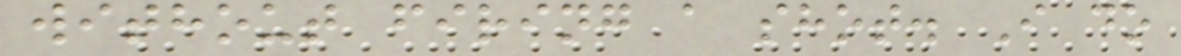without firing a shot. I do
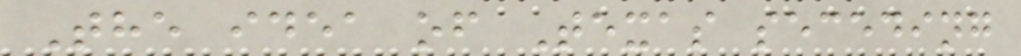The idea of Texas seceding
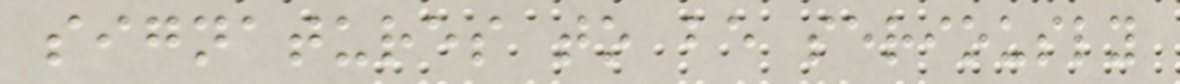signatures to be seriously
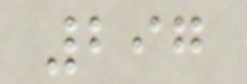297
